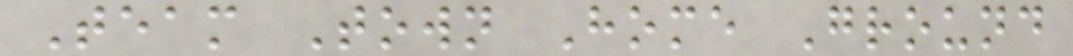Team Town Home Ground
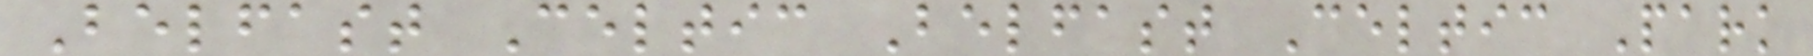Belfast Celtic Belfast Celtic Park
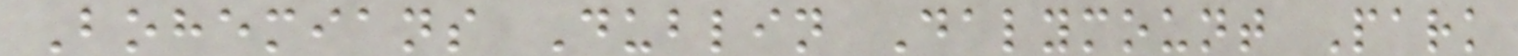Bohemians Dublin Dalymount Park
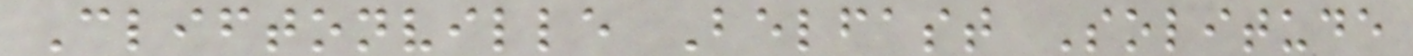Cliftonville Belfast Solitude
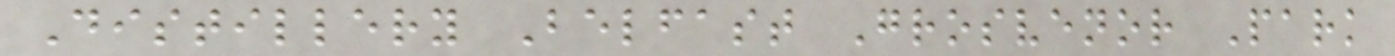Distillery Belfast Grosvenor Park
